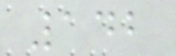142
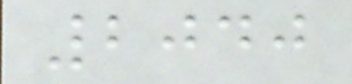2040
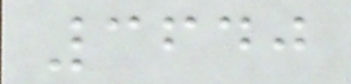3640
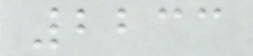2233
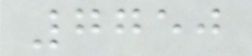7750
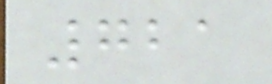721
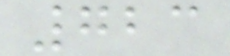723
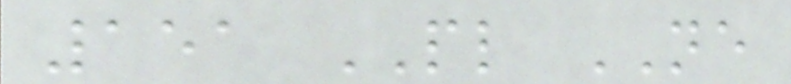151 PL NE
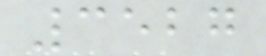3527
